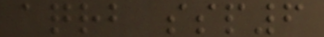aqrb ssp6
